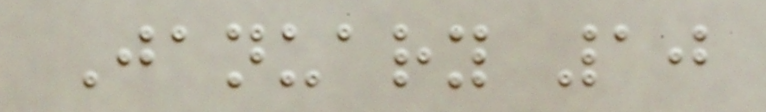January 10
